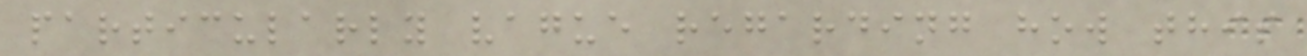particularly vague regarding how this
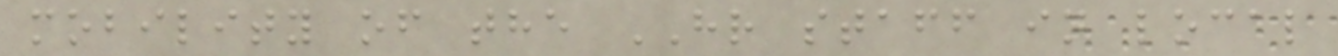mobility of the HR staff in local
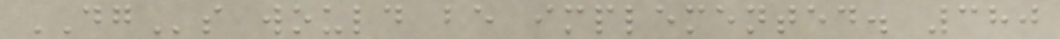DGs would be implemented. 380
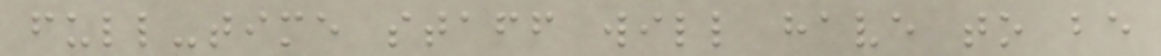full-time staff will have to be
